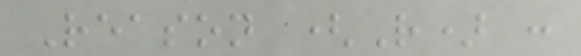Reason (R) :
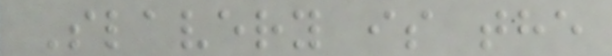Slavery is the
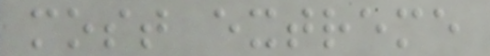most extreme
